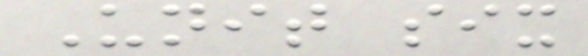Unit six
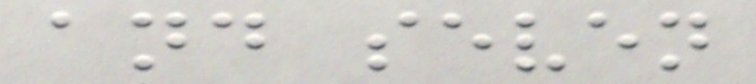and seven
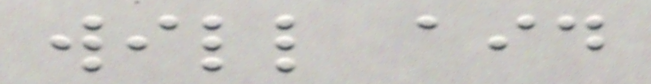will aid
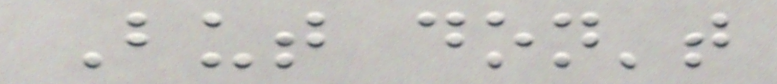But don't
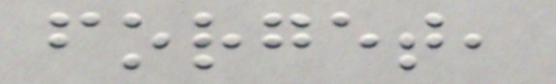forget,
